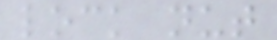lock nut
